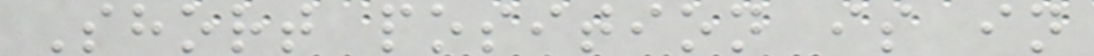Short position is in
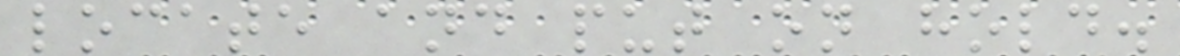locate and put on hold.
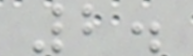2.
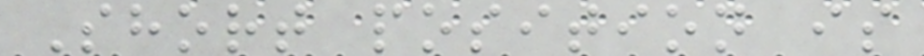Short position is
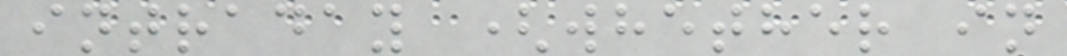intraday (whether in
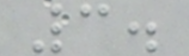3.
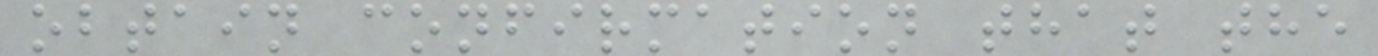obtain confirmation that the
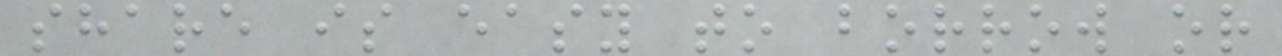share is easy to borrow or
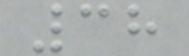38
